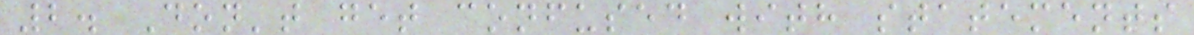2. Don't get confused with statements
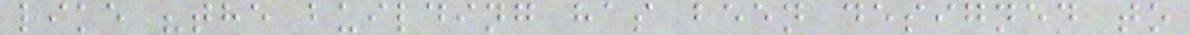like "the building has been designed to
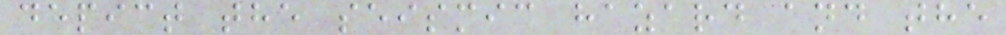depict the seismic hazard and the
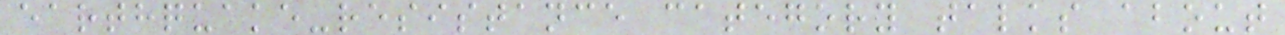earthquake-resistance category talks about
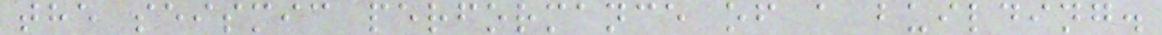the seismic performance of a building.
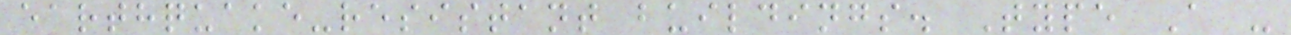earthquake-resistant buildings. Type A -
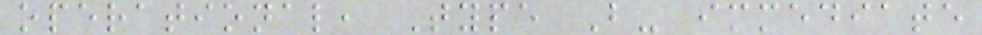operational, Type B- immediate
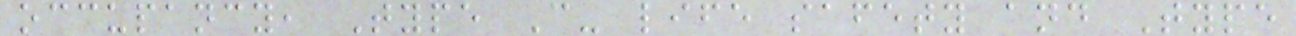occupancy, Type C- life safety and Type
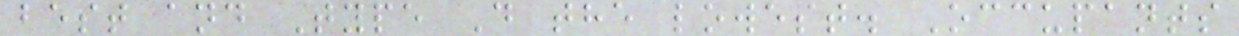best and Type D the lowest. Occupants
